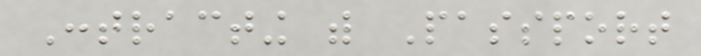Contracting with Passport
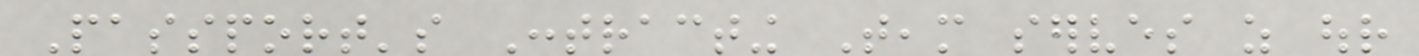Passport's Contracting Team serves as our
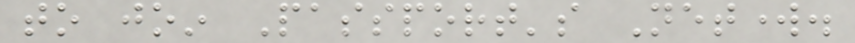to join Passport's Network.
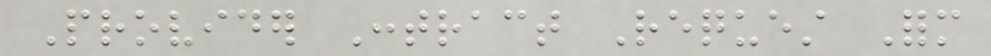Provider Contract Request Form
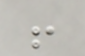!
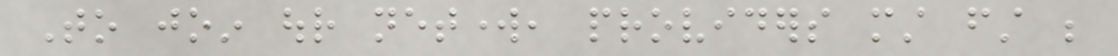To join our network, providers must first be
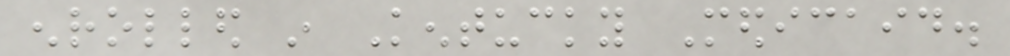enrolled in Kentucky Medicaid.
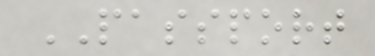PASSPORT
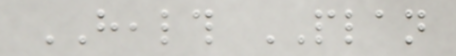HEALTH PLAN
